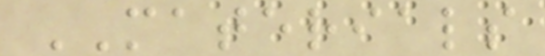MATERIALS
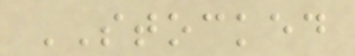STOCKED
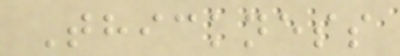Thickness
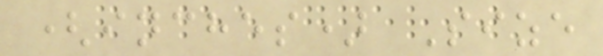(inches) Size
